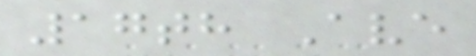17th Ave
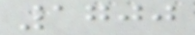1700
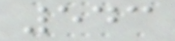543
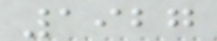1927
